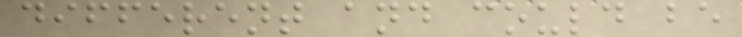different and could be
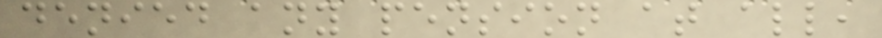denied any pension at all,
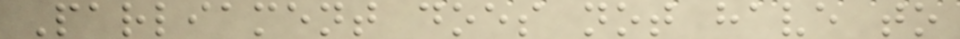Parliament does not have to
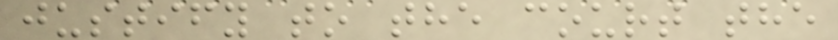justify to the court the
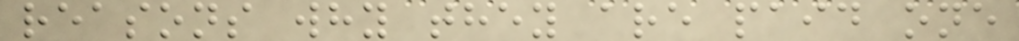reasons why they are paid one
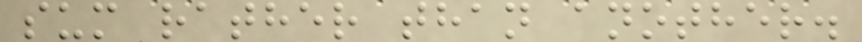sum rather than another.
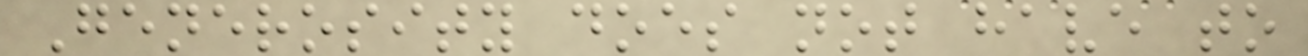Generosity does not have to
